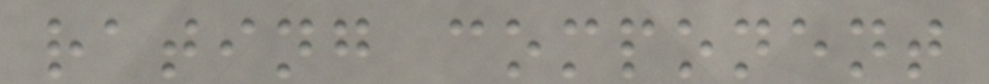rating component
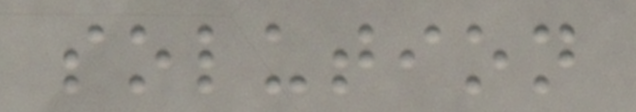solution
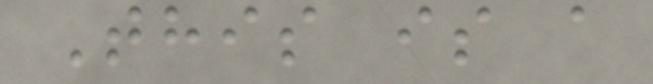This is a
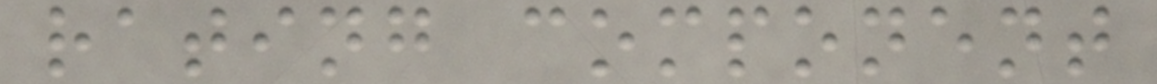rating component
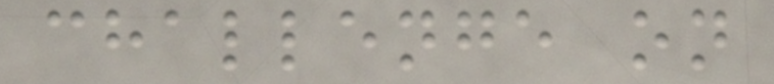challenge on
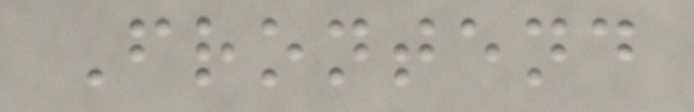Frontend
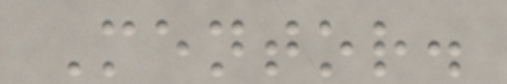Mentor.
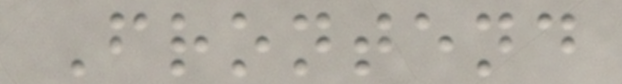Frontend
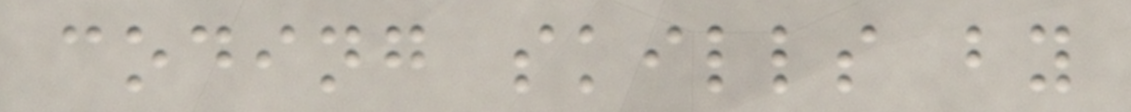coding skills by
